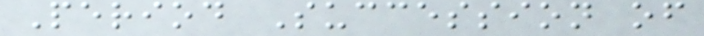Period Succession of
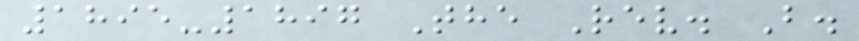1895-1897 The Rev. B.
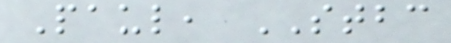Paul, STBC
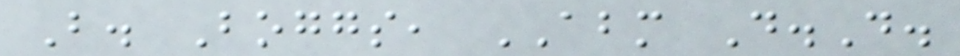B. Boggs, ABM D.D.
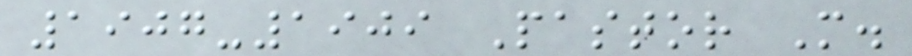1907-1909 Pastor M.
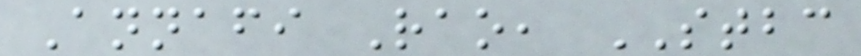Annafi Rao, STBC
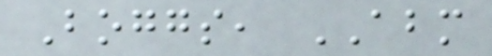Boggs, ABM
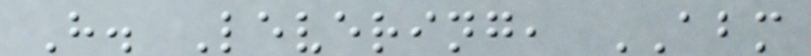H. Levering, ABM
